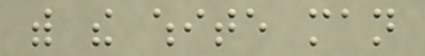with the white man
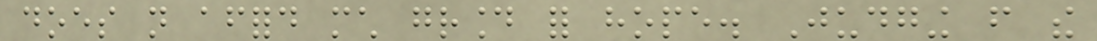does not afford much ground for hope. Judging from the
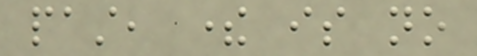past, there is no
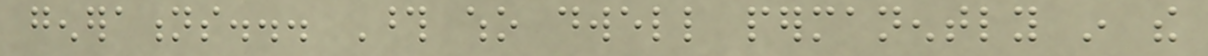generations... Those who dwell permanently in the
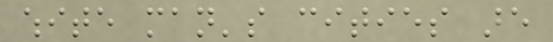white man's cities are
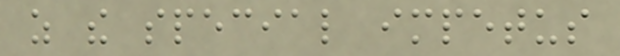as the special impetus
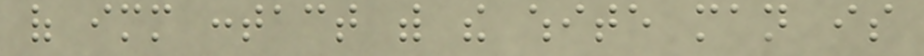of immediate contact with the white man is
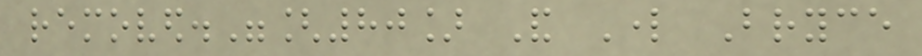removed."[80] And Lord Bryce
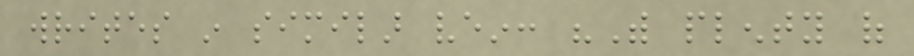writes in similar vein: "With plenty of
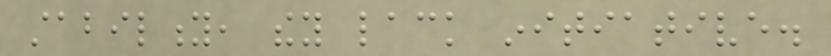stability, they lack initiative.
